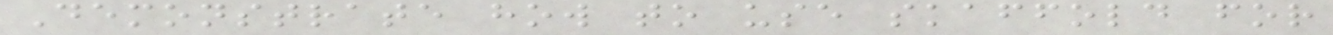Demonstrate how to use skaffold for
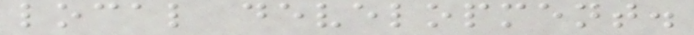local development.
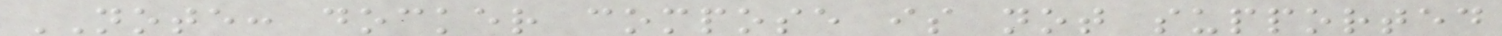NOTE: docker compose is not supported
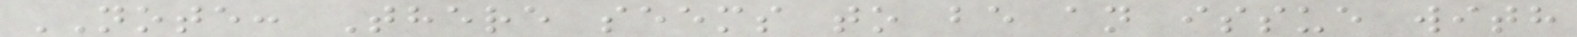NOTE: There seems to be an issue with
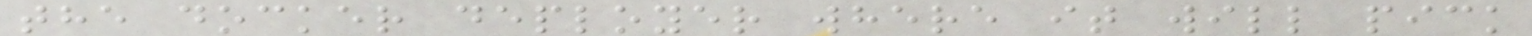the docker deployer where it will pick
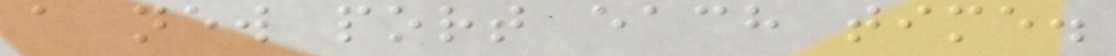a new port each time.
